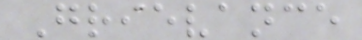Grievance
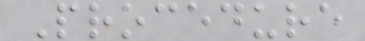Procedure
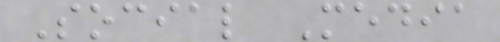Social Media
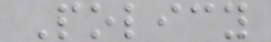Policy
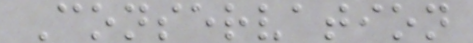Conservation
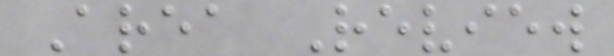Area Review
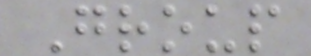Group
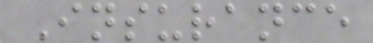Insurance
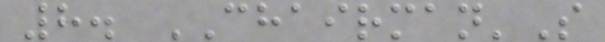8. CHAIRMAN'S
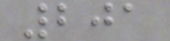201
